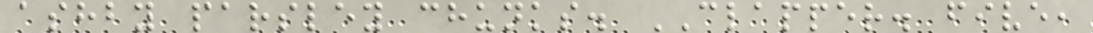ashby parsley chunks. CLAPPER. five,
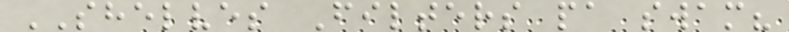SHELVES Filters pa swam?
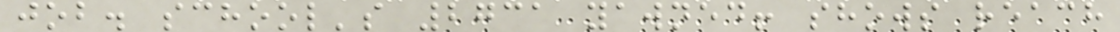job. school's 2731 yawned! shows reach
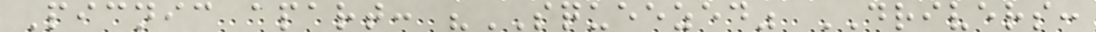Picnic apart: "SQUEEZED" DRIVERS:
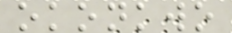okonkwo
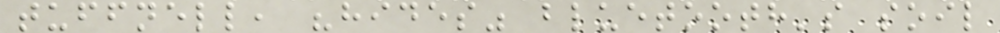tuffnell, "hides" bluetooth's soil
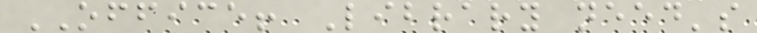OFFICE! Library need's
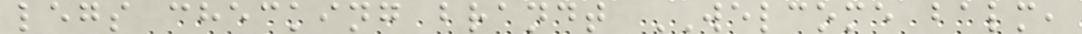legs checking brandt WELCOME balm,
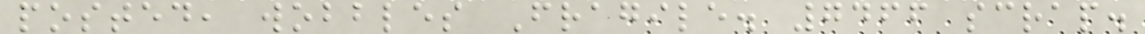posted, wobbles Fragile. 7466 scrap.
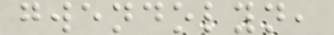gwendolyn,
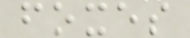foxes
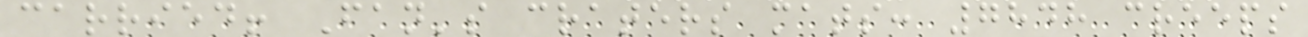carried! Fan's craters mats: 7848 creeps
